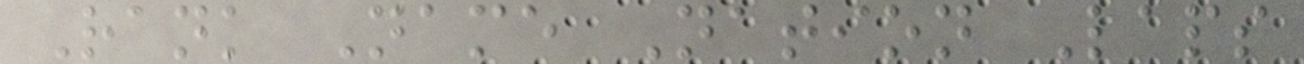Rank Name Nation Laps
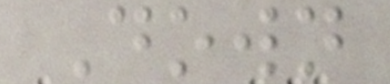Down
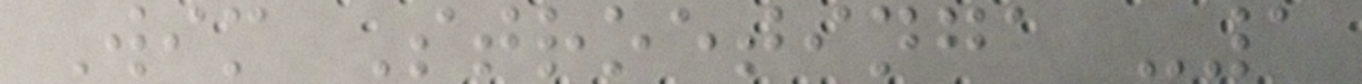Wim Stroetinga -1
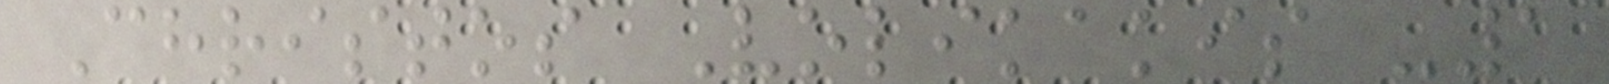Christos Volikakis -1
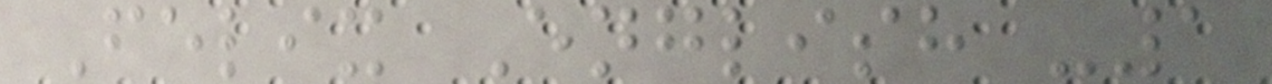Felix English -1
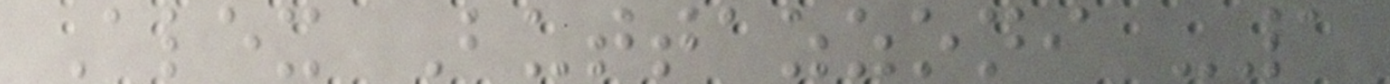Alex Buttazzoni -1
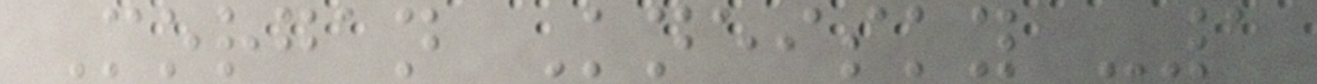Morgan Kneisky -1
